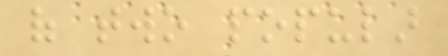of two popular
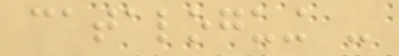cataloguing -
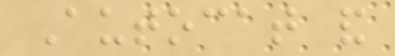Autocat and
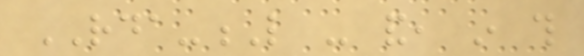RDA-L - and, in this
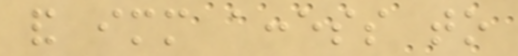and immediate access to
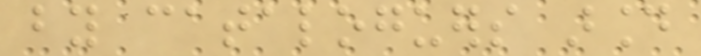by cataloguers around
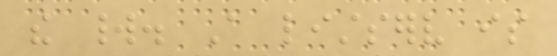the world. A listserv is
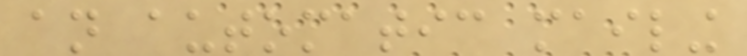an automatic mailing
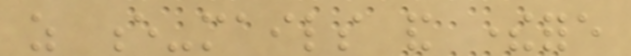as e-mails and therefore
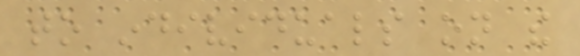to individuals on the
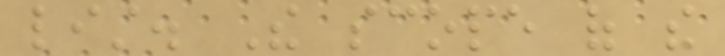list. The scope of the
